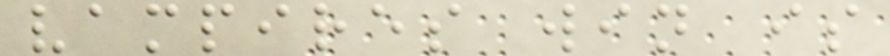vampires win is
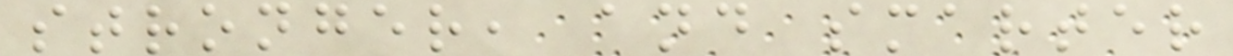stronger, and smarter
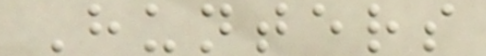Hunters
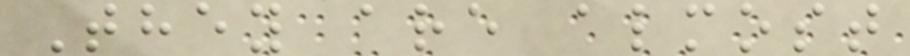They are almost
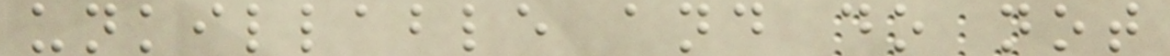unkillable and do not
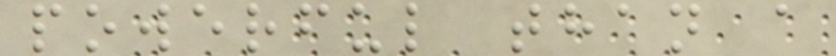powerful than a
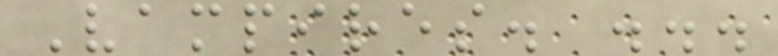Vampires. ...
